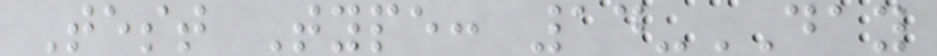Test Type: 14-DAY
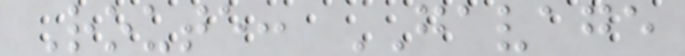Route: GAVAGE
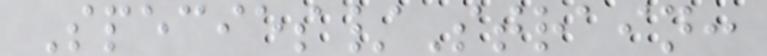Species/Strain:
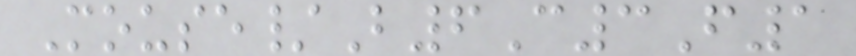Mouse/B6C3F1
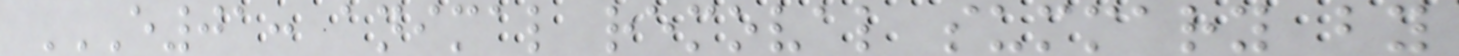E01: ANIMAL REMOVAL SUMMARY BY
